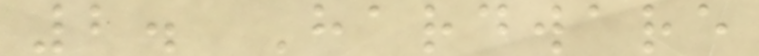2. Hardware
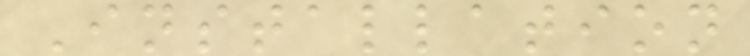Installation
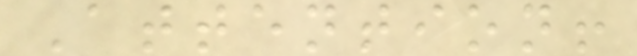Attention!
